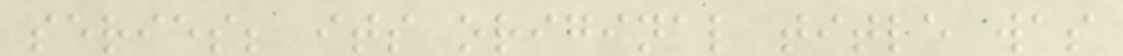series; its original title was
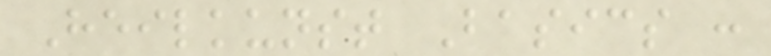Heilkunst Basics :
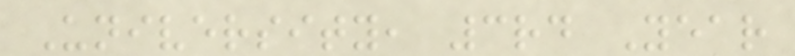University, 3rd Year
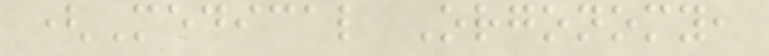(Medical Orgonomy,
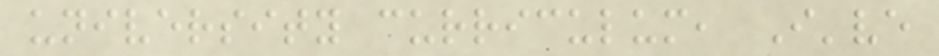university curriculum, I've
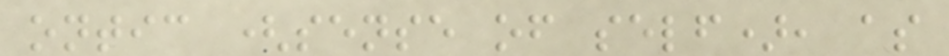ontic (sense of self), as
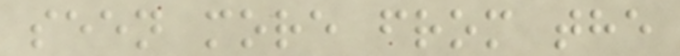seen more from the
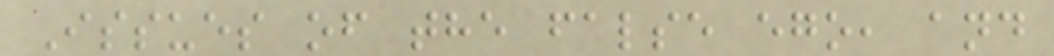Issues of the false ego, and
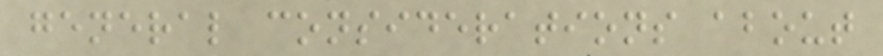general considerations about
